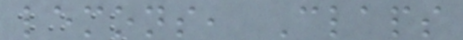lemons, Claps
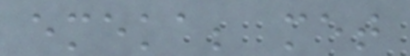emeka; met
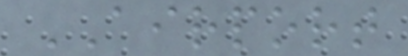AIRPORT
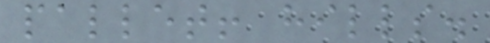pallet! hills.
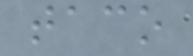taco
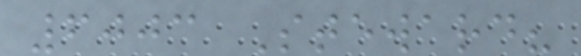6003 Steward?
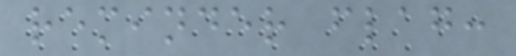reminder flag:
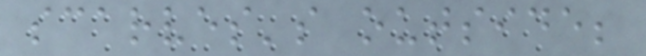scarves's outside;
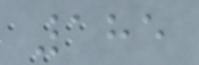185
